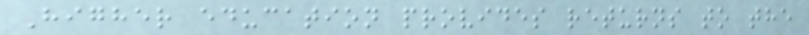Higher education provides returns to the
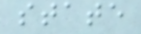state
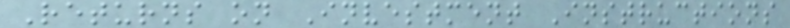Returns on Investment Instructions
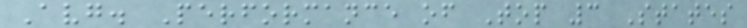Avg. Performance of Top 3 States
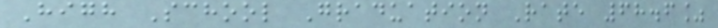High School Graduation Rate 68.6%
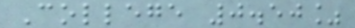College 0.50%
